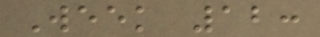Week 12:
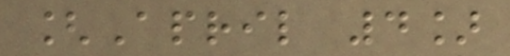[April 4]
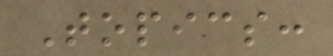Topics:
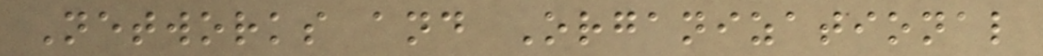Networks and Organizational
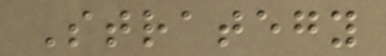Strategy
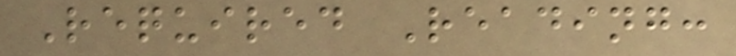Required Reading:
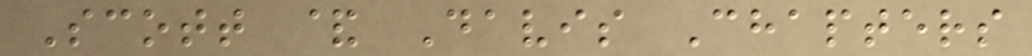Scott & Davis Chapters
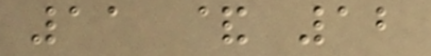11 & 12
